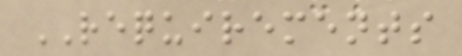REQUIREMENTS
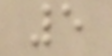5
